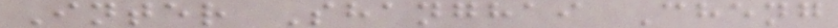Inter Shanghai Cheng
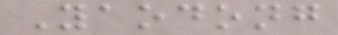Yaodong
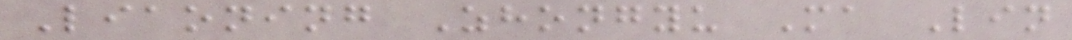Liaoning Zhongyu Ma Lin
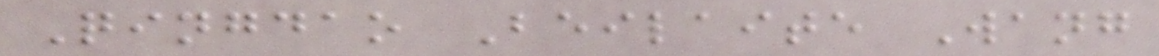Qingdao Beilaite Wang
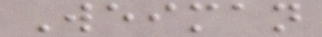Weiman
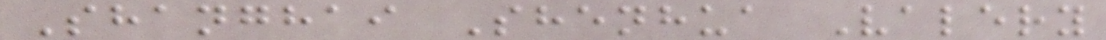Shanghai Shenhua Valery
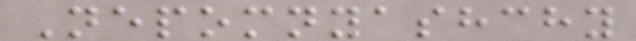Nepomnyashchy
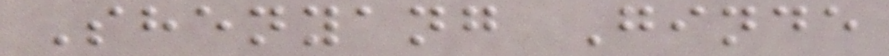Shenyang Ginde
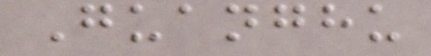Guanghu
